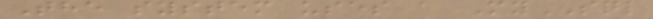The system uses a MySQL
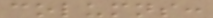columns:
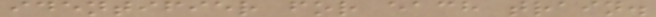identifier for each train.
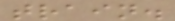train.
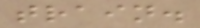train.
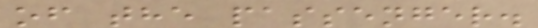of the passenger.
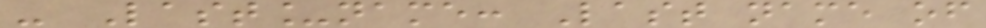- Last_name: Last name of
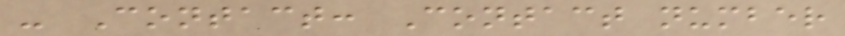- Contact: Contact number
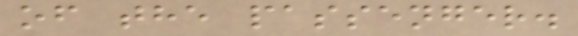of the passenger.
